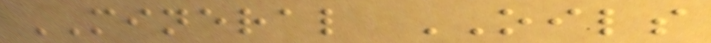MINERAL OILS
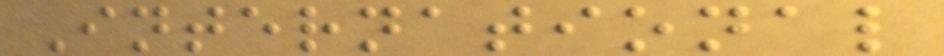International
